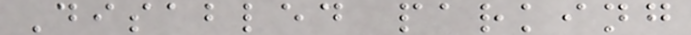Disabled parking
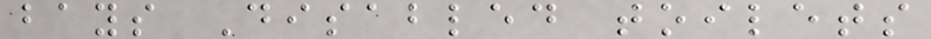bays Disabled toilets
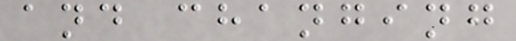and changing
